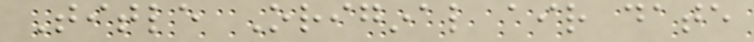Title Original air date
